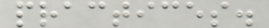practices.
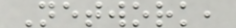Network,
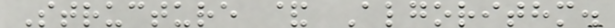Structure & Algorithm.
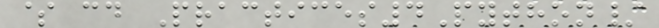$ cd Practices4Python/
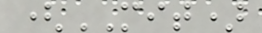(MIT)
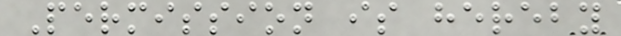Permission is hereby
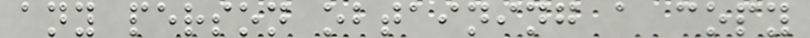any person obtaining a copy
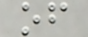of
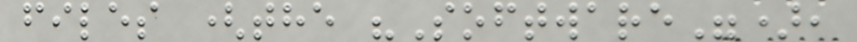files (the "Software"),
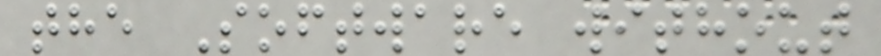the Software without
